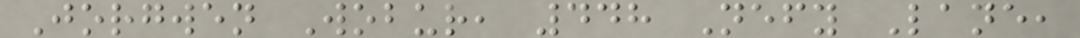Jorgwen Wobur, 448 Nefy Lane,
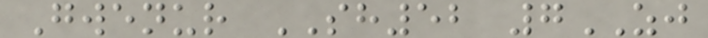Gwenur SH52 7ZJ
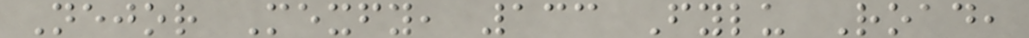Nejor Mexfy, 133 Fylu Road,
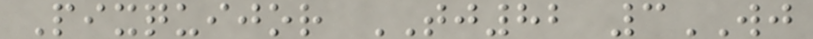Pixquijor TJ82 3WJ
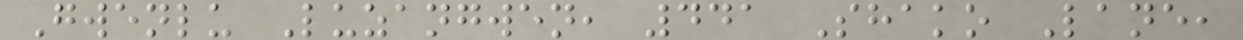Gwenlu Luzangwen, 441 Shako Lane,
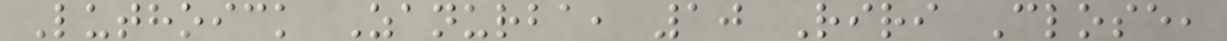Luthoick Zanurba, 10 Riri Close,
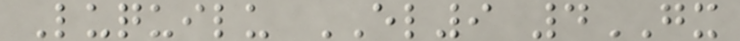Luquilu EL9 4GX
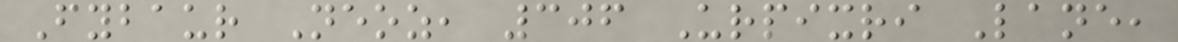Fybaur Neoz, 306 Urpixri Lane,
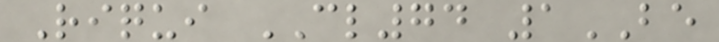Riqui CL74 1BE
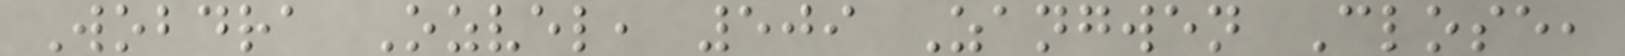Wobdra Ozvel, 509 Zangwen Close,
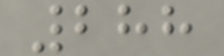288
